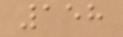158
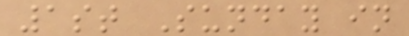1st Sunday in
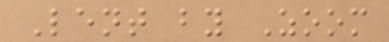Lent by Zoom
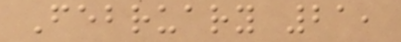February 21,
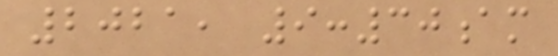2021, 9:30am
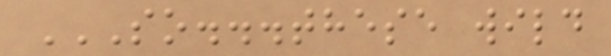SO...THESE WILD
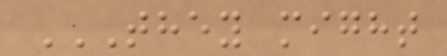THEY MIGHT
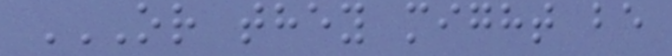OR THEY MIGHT BE
